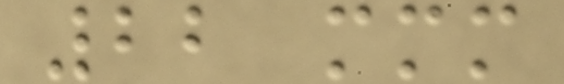22 mmm
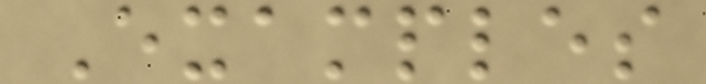Examples
